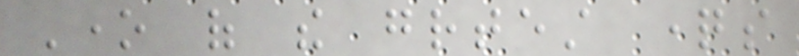One of the greatest questions
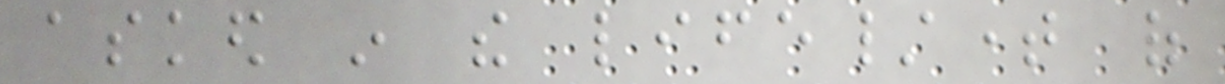asked in the life/time of
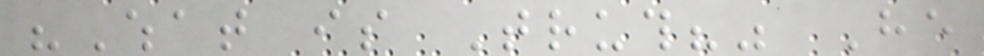"What is Truth?" He
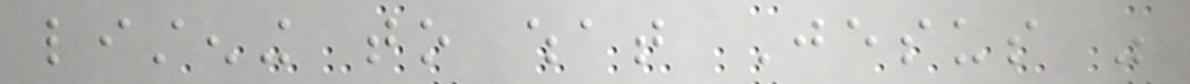listening to what Jesus was
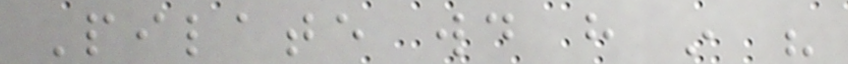Pilate would have in his
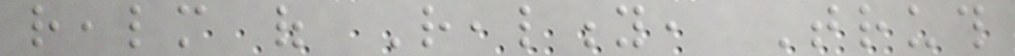realm of Reality, Truth
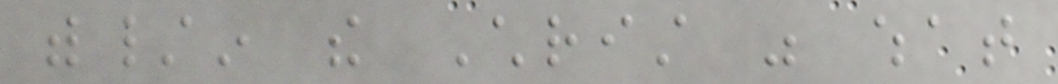with/in the Christ was what
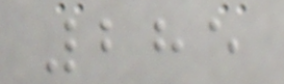285
